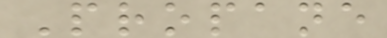Propane
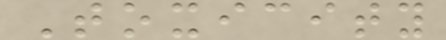Toxicity
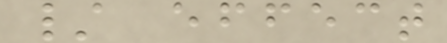/ effect
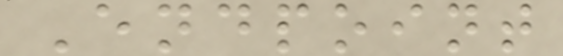Endpoint
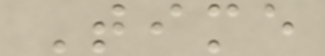Time
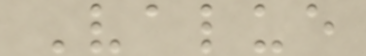Value
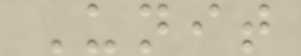Unit
